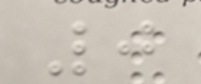0
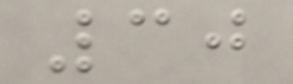30
